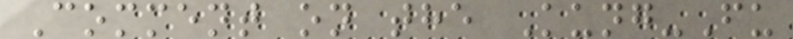Comment on the Kung-Fu
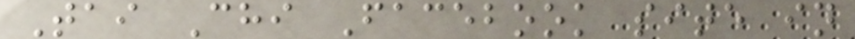Tai Chi Facebook site in
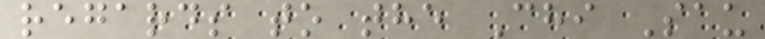regards to the Chi Sau
